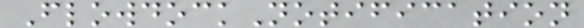FlowdockNotification
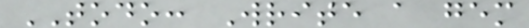TODO: Write a gem
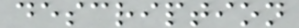description
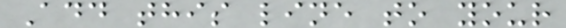Add this line to your
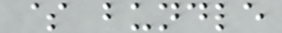$ bundle
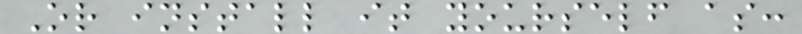Or install it yourself as:
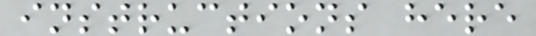instructions here
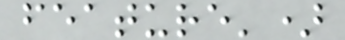feature')
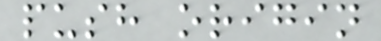push origin
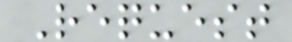Request
